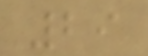29
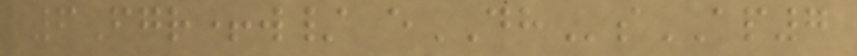6Fgr+w/ eDHsAP7
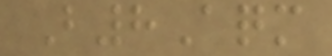B8Aqm
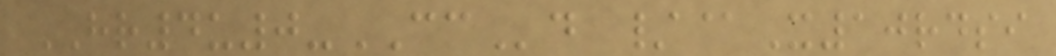HR4u0-CCd /@X10rdsi
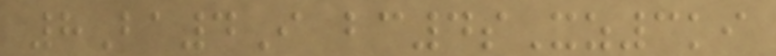8Ba4I bc4sXz3ki
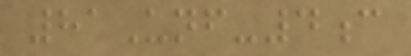81Unf-4c
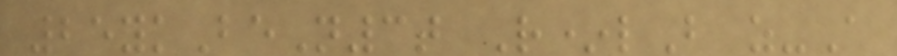25ykBeN3t R*lB z-A
